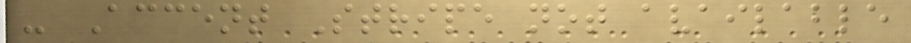- Accent Stripe not available
